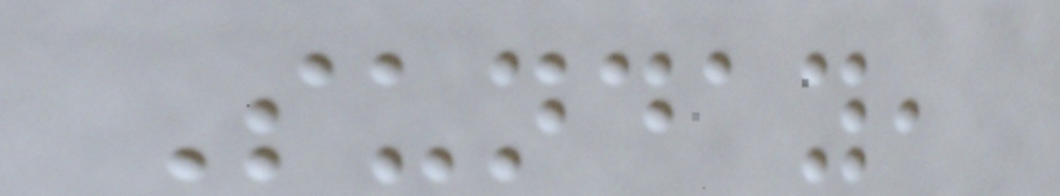Sunday,
